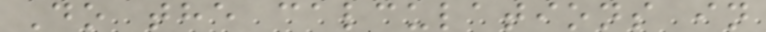Do the calculations in
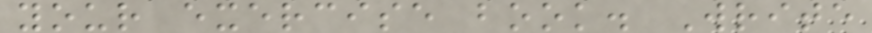your exercise book. Write
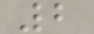2
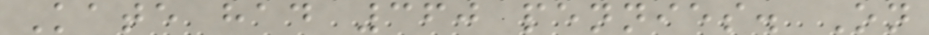Kate had 360 pennies. On
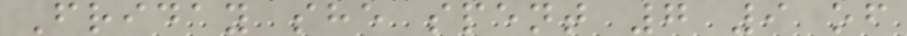Friday she spent 7 9 of
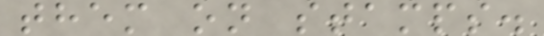them on stamps.
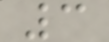3
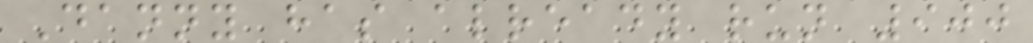Danny has already run 900
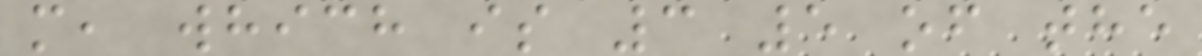m, which is 3 5 of the
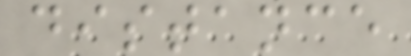distance
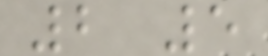2 5
